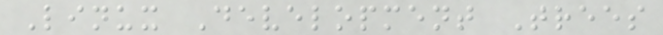Linux Development Trees
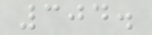304.
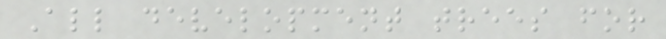All development trees for
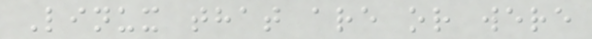Linux that are or were
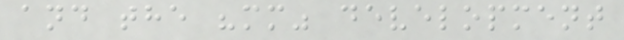and the "mm" development
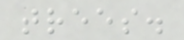trees.
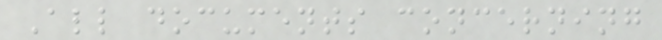All documents concerning
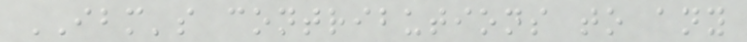IBM's contributions to any
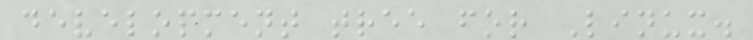development tree for Linux.
